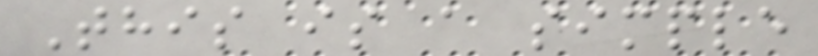This is a simple
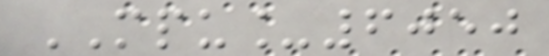MPU_6050
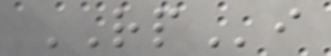RPi
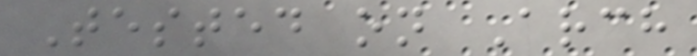Tested on Arch
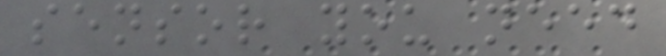sensor you need
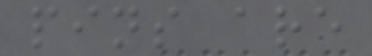pins are
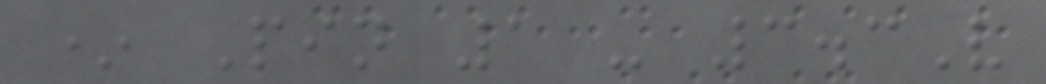* Pin 1 - 3.3V
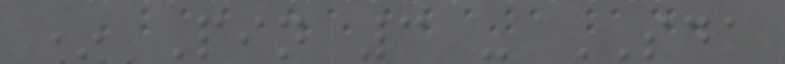* Pin 3 - SDA
